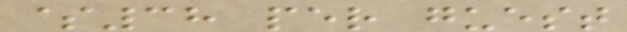$38 per guest
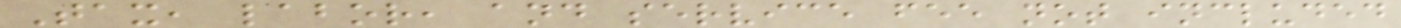Tax, labor, and service fee not included
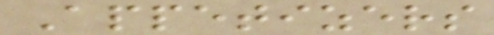Appetizers
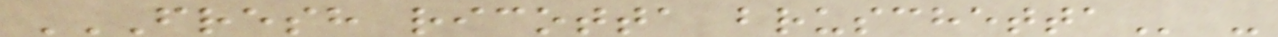FRESH RICOTTA BRUSCHETTA -
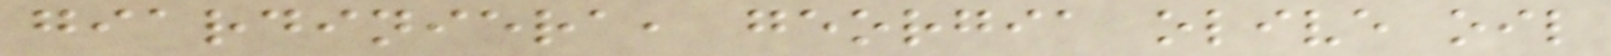giardiniera, georgia olive oil
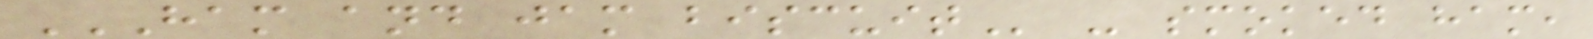HAM AND JAM BISCUIT - smoked ham,
